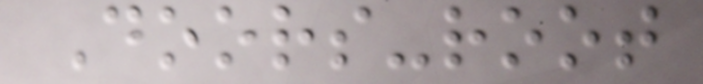Doors-root
